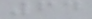64
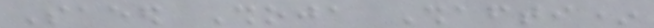Saeed Shoja Shafti*
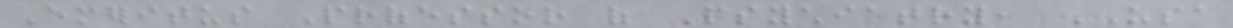Emeritus Professor of Psychiatry, USA
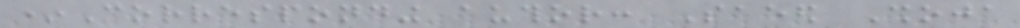*Corresponding author: Saeed Shoja
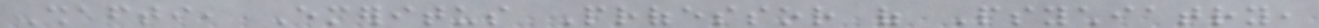Shafti, Emeritus Professor of Psychiatry,
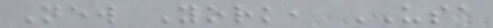New York, USA
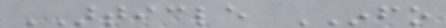ARTICLE INFO
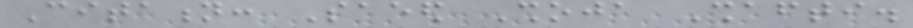Citation: Saeed Shoja Shafti.
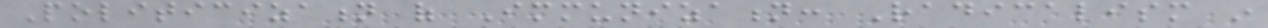Politicization of Immunization: Radicalism in
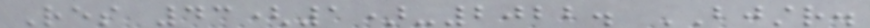Res 43(1)-2022. BJSTR.
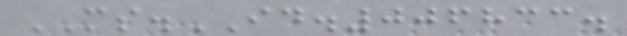MS.ID.006833.
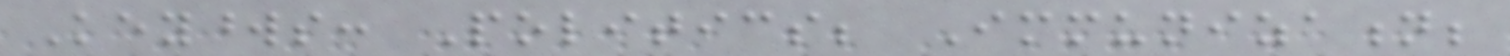Keywords: Politics; Immunization;
